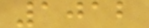1012
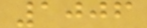1006
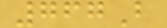767B
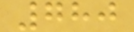780
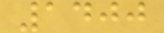1400
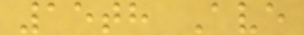15th Ave
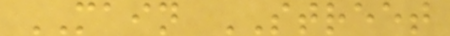MAIN STREET
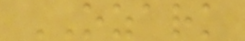OZARK
